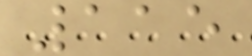115
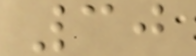30
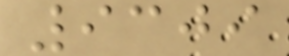9309
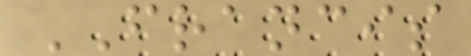FRANCIS
